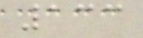133
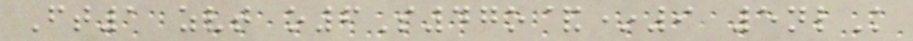Ft1 zvt o6S47o&*9 5nlK
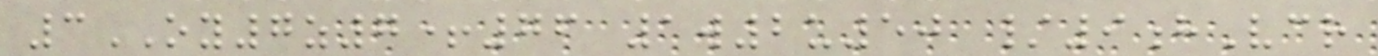3OY7z7+76 1w2u50 /9hVcr
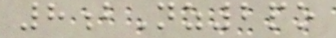8bNz2po
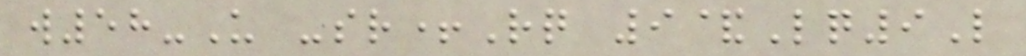w58-U -sr+Rq 9&Lq9L
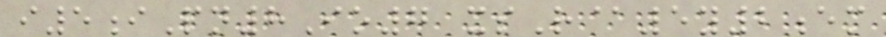i5iPn8Io7 xsR@5y2em
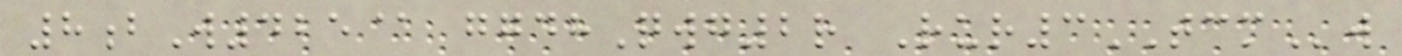8bW425@ ggdhQwg2r Rur3TCMw
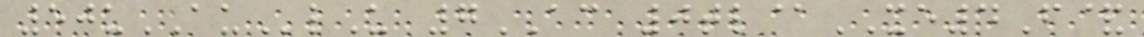50uAUlU 7AC 0tl@XE4F&
